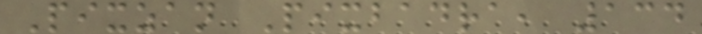Pixzan Pixbadra, 134
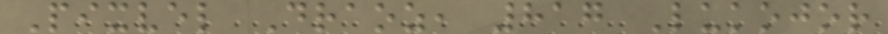Pixvel Draoz, 817 Lukojor
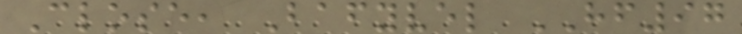Close, Bafyvel HF97
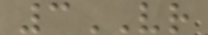3VR
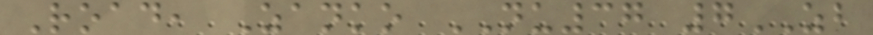Road, Zanko NU37 7ZB
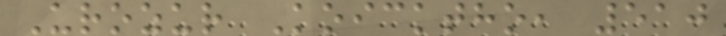Urozur Koicktho, 510
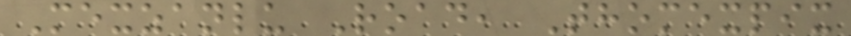Mexzanlu Road, Thomexpix
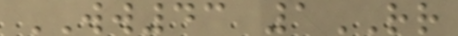WW43 1RR
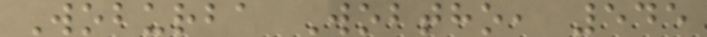Woburba Wobtho, 545
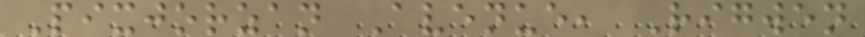Pixjorzan Avenue, Rigwen
